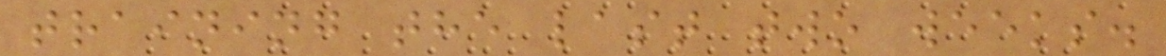training the last two weeks.
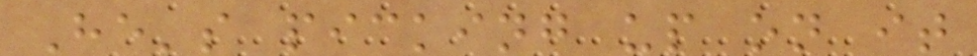He's picking up on it
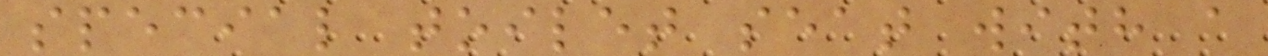special toilet seat with a
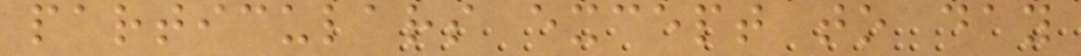particulars except to day
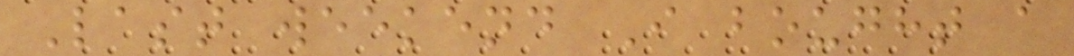Last weekend I bought a
